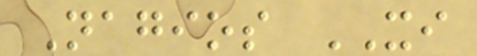Nagios XI
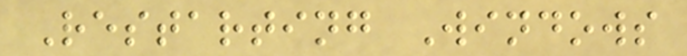Restarting Windows
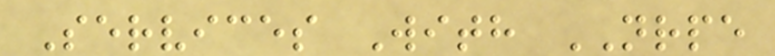Services With NRPE
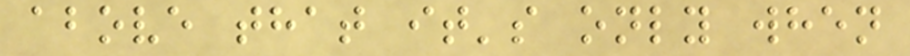above that it's only when
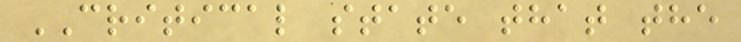CRITICAL state that the
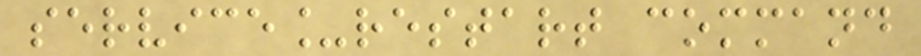service_restart command
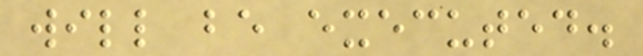will be executed.
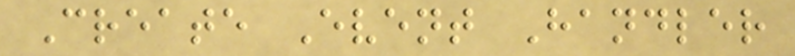Create Event Handler
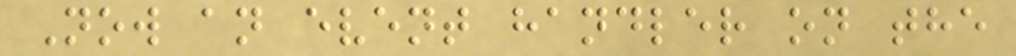Now an event handler on the
